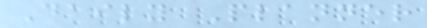Daily Planner
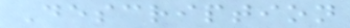Description
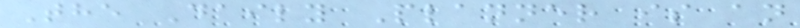The Daily Planner is an
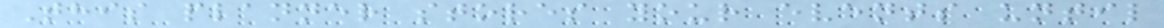This planner stores your events until
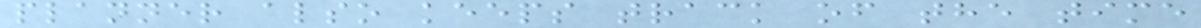planner also keeps track of the time
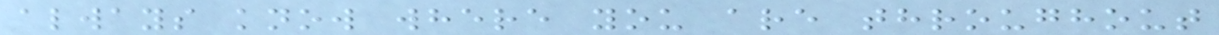always know where you are throughout
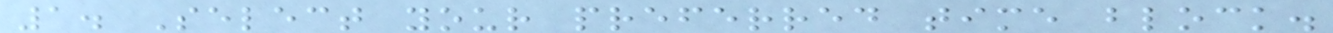1. Select your preferred time block.
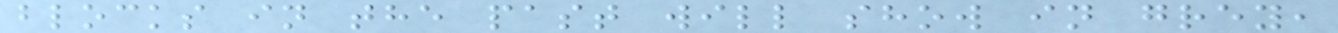blocks in the past will show in grey,
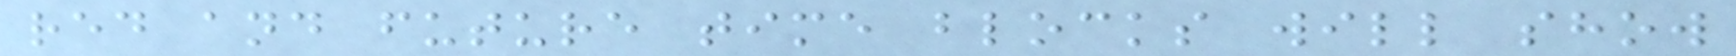red and future time blocks will show
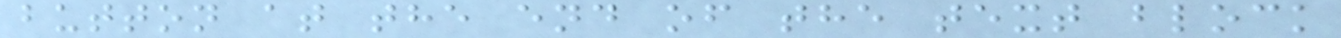button at the end of the text block
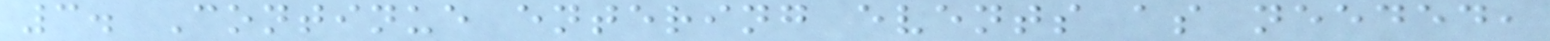3. Continue entering events as needed,
